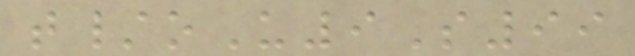t/oU9S99
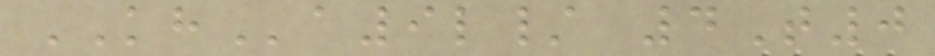KHa9l/ 4T0
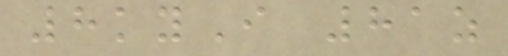8kyI 81z
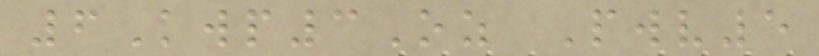6Kwp3Oz Pwv5
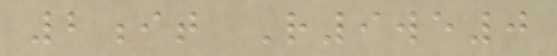2it R9we0
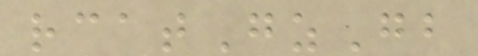rcatGzGb
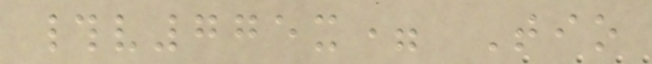#v775x= Tio
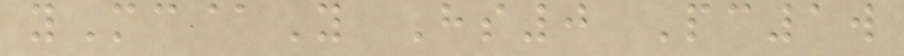yMc@Y Hs0 Pc1w
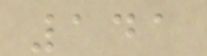141
